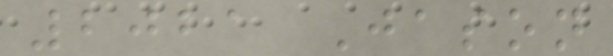2021 Jason
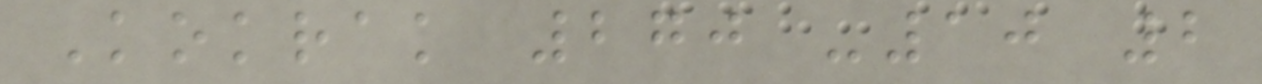Kokrak 270 -10 2
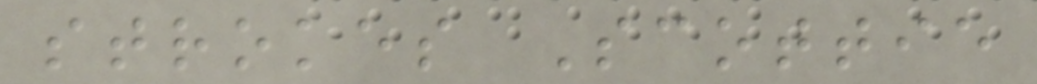strokes Scottie
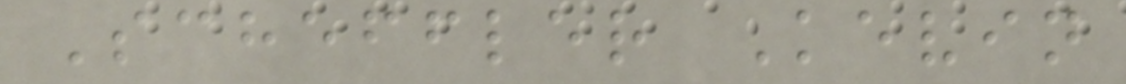Scheffler Kevin
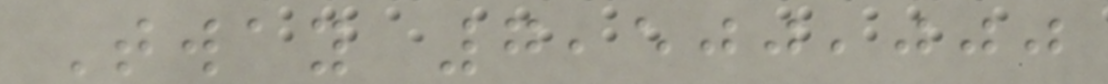Tway 7,500,000
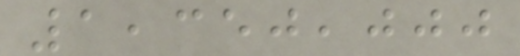1,350,000
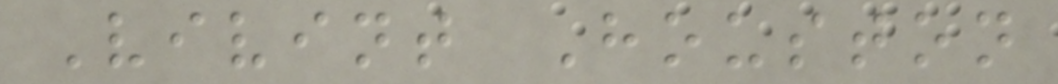Vivint Houston
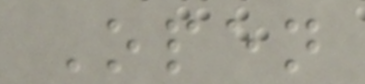Open
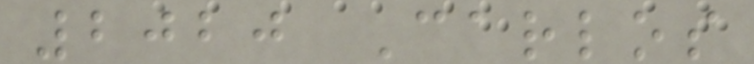2020 Carlos
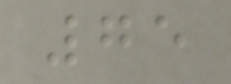75
